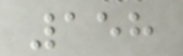158
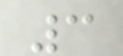3
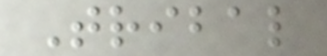Tribal
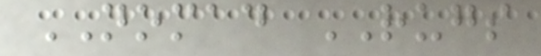NOMAD RUGS
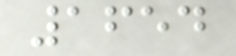1654
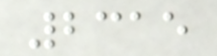2315
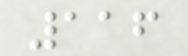116
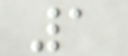1
